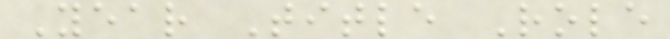Year Title Role
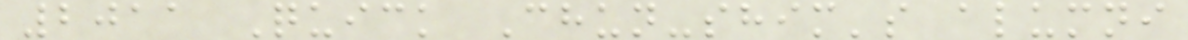2011 Quick Chun-shim's alumni
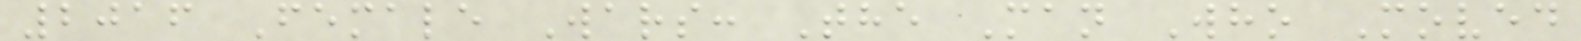2016 Female Wars: The Man Who Moved
